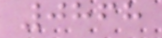0868
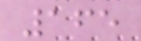165
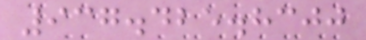937.425.8300
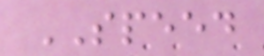SPEED
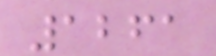1261
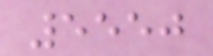5550
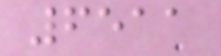6511
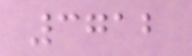3712
